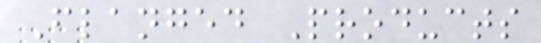Flanged Products
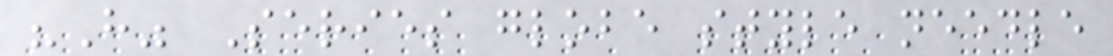"H" Series globe style needle
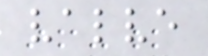valve
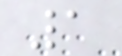1
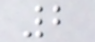2
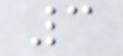3
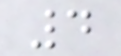4
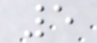5
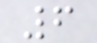6
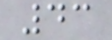43
